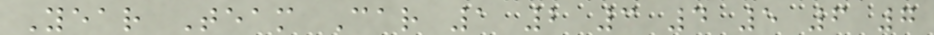Year Team Car 1 2 3 4 5 6 7
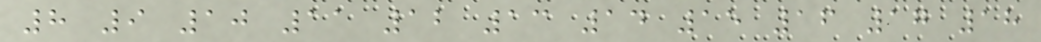8 9 10 11 12 13 14 15 16 17 18
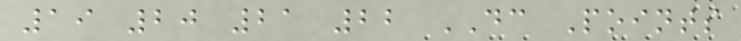19 20 21 22 DC Points
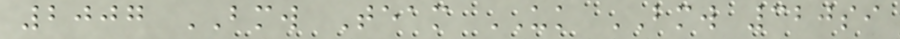2007 BMW Team UK BMW 320si
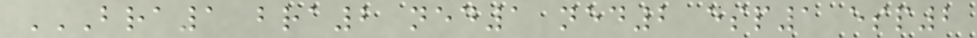BRA1 BRA2 NED1 NED2 ESP1 ESP2
